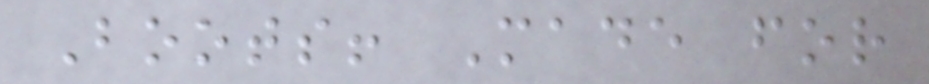Boots! Made for
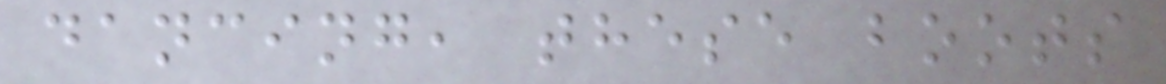dancing, these boots
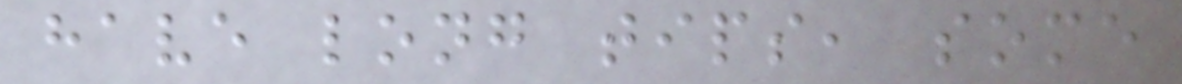have long tips, some
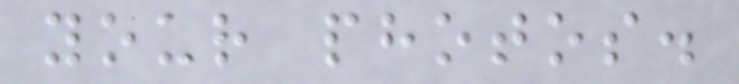your photos.
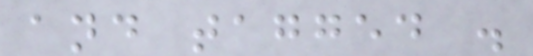and tagged .
